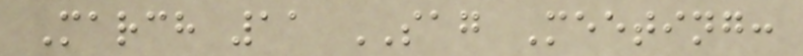March 11 SAG Meeting:
